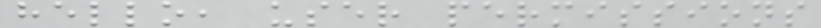hello, user permissions
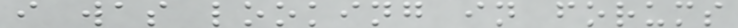i was looking in forums
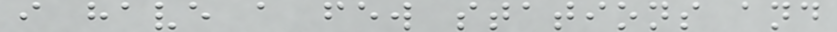i have a few stations and
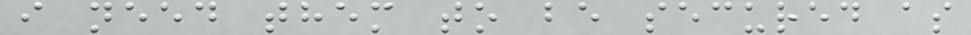i need them to be secured as
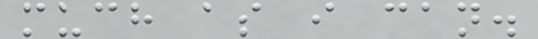much as i can.
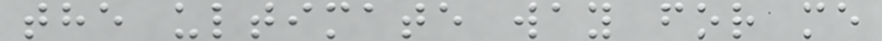the ultimate way for me
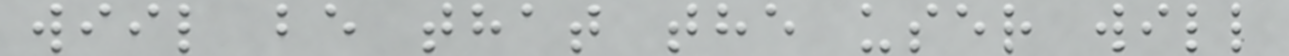wiil be that the user will
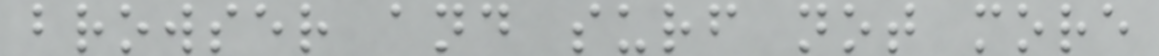browser and surf not more
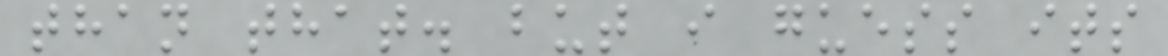than that. but i guess its
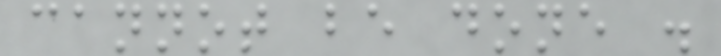cannot be done .
